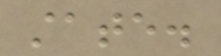state.
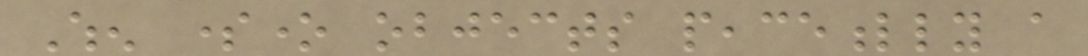When someone objects peacefully a
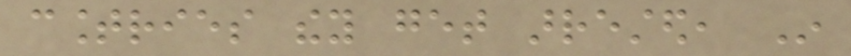countries they get arrested, In
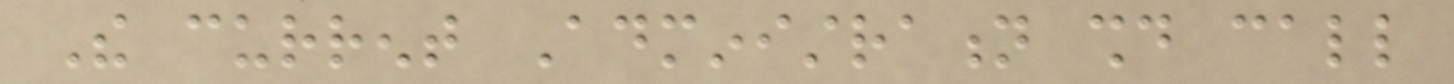The current Administration should call
